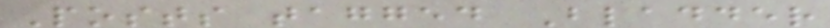Posts tagged Bladder
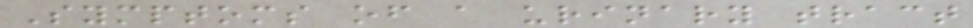Symptoms of a urinary tract
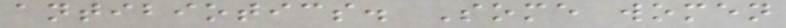antibiotics. Some women
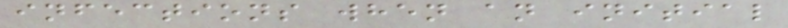infections when an initial
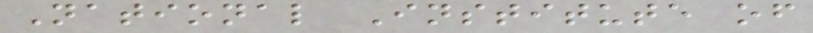National Institute of
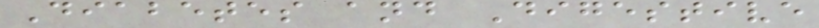Diabetes and Digestive
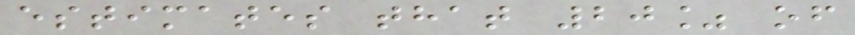estimates that 20% of
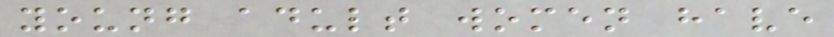young adult women have
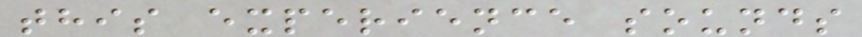this experience sounds
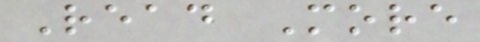Read More
